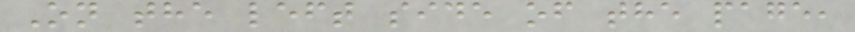On the left side of the page,
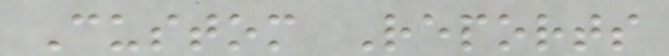Custom Reports
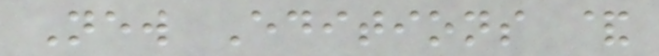New Editions &
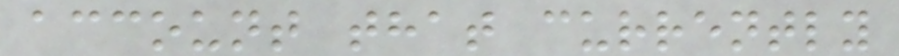account that currently
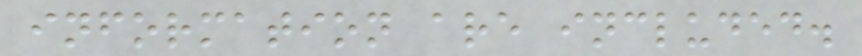information are included.
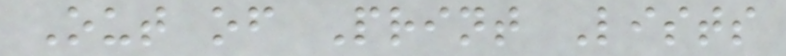Out of Print Lists
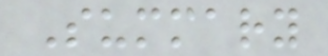Summary
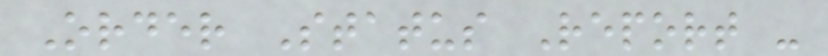Order Status Report -
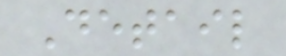Detail
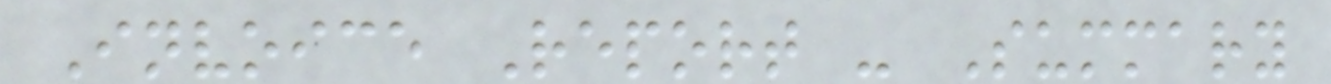Invoice Report - Summary
